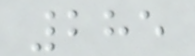285
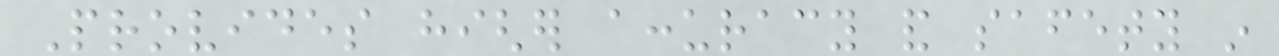Provides higher accuracy and safety in
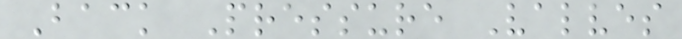Back Pressure Valves
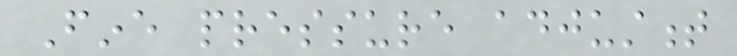Fine pressure adjustment
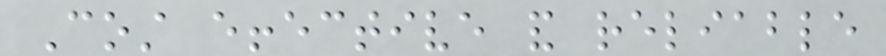Cost effective and reliable
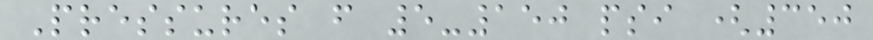Pressures from 5-150 psi (350
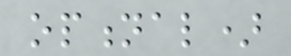optional)
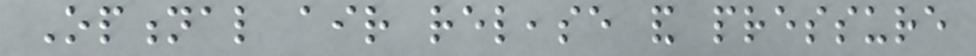Optional air release and pressure
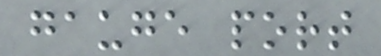gauge port
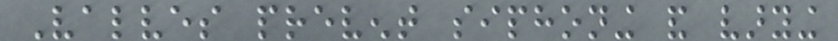Valves prevent siphoning and varying
